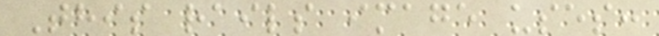This rails image uses:
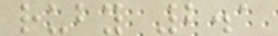ruby 2.1
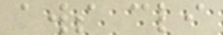aws cli
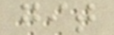git
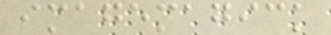imagemagick
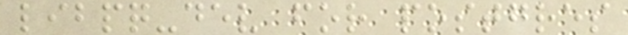libpq-dev for postgres
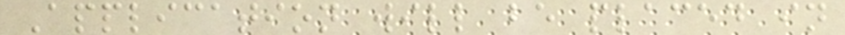Application will be placed in
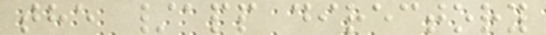the /app directory
